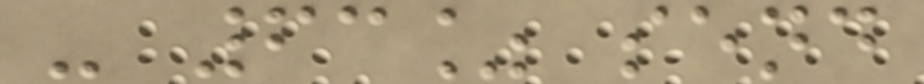- 63% send
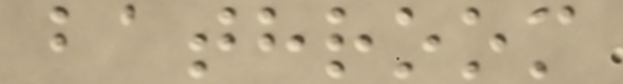bathroom
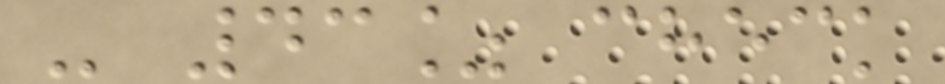- 43% check
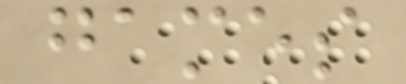games
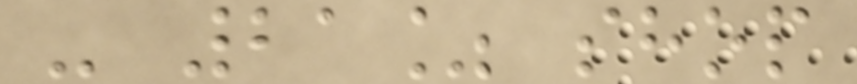- 21% shop
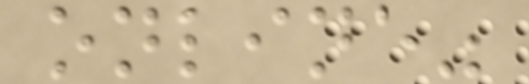online"
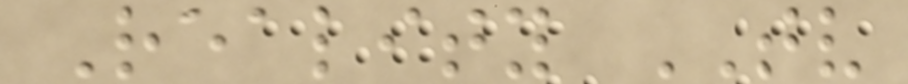Reality TV
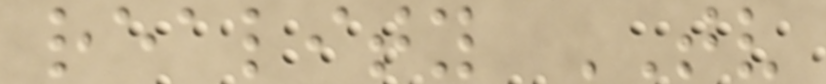reality TV
